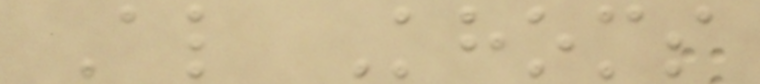Al Khoms
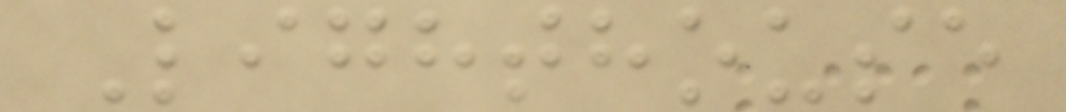Lighthouse
